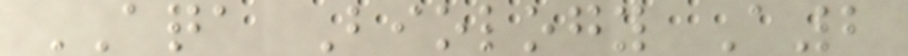AQA Biology A2
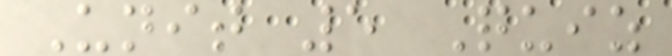Unit 5 Quiz
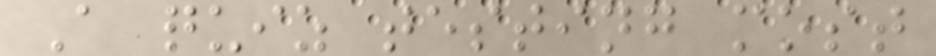A quiz testing most
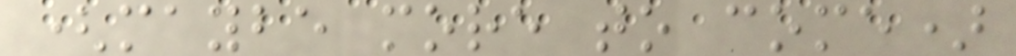(maybe more to come)
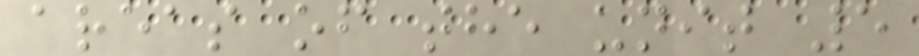areas of the unit 5
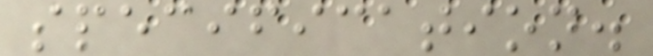specification.
